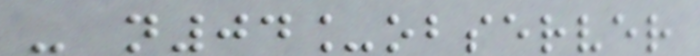- n04_observer
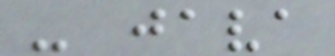- java
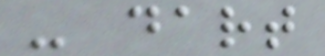- dart
